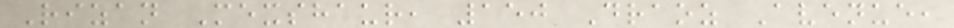Rizan Mexshaur, 150 Draoz Avenue,
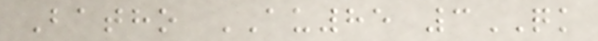Batho AU85 3QK
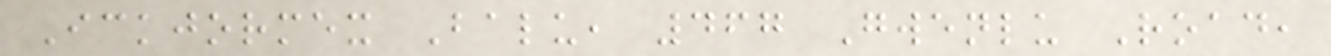Ickjormex Balu, 467 Gwenlu Road,
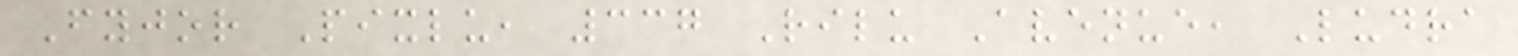Fyjor Pixlu, 337 Rilu Avenue, Ludra
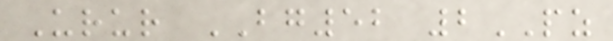Urur BG52 2PZ
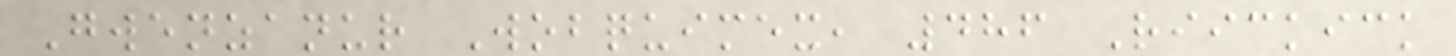Gwenzanur Wobquimex, 486 Riickick
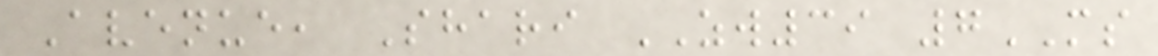Avenue, Shari ZW39 7MS
